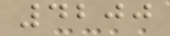4200
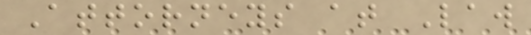Attorneys at Law
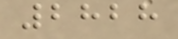2828
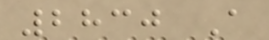2830 A
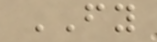FY
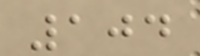104
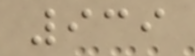939
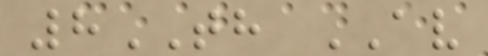8TH AV
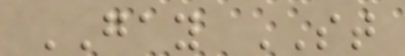GAY ST
